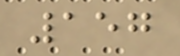157
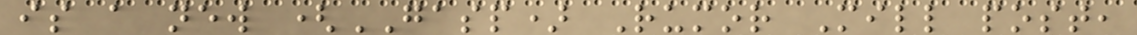is a new (GASP) Rumor Mill post,
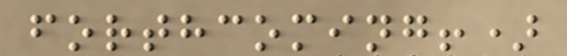forthcoming!)
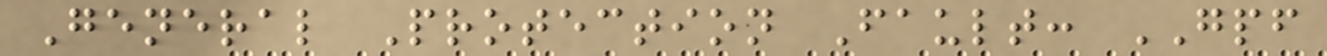General Protection Fault: GPF
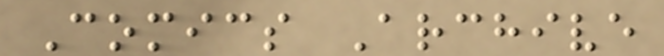Comics Archive
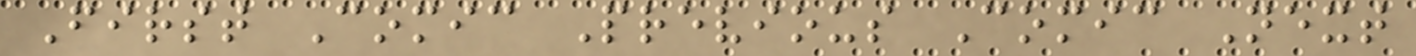First Comic Previous Comic Next
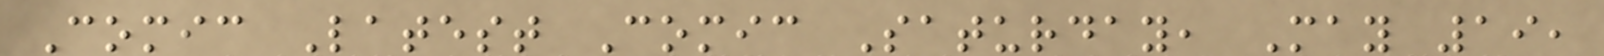Comic Latest Comic Saturday, May 19,
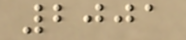2001
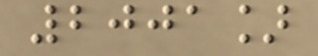2001]
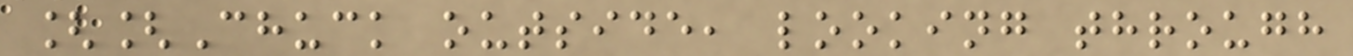[[Chuck outside, looking through
